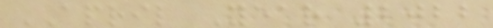APRIL Year 2022
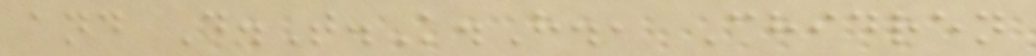and D.T.K.H., Chidren
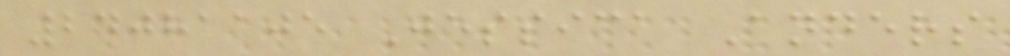24081105 Jessica Anders
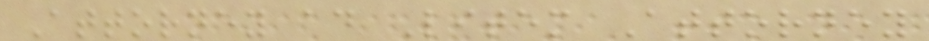Attorney ad Litem Attorney
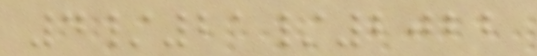4/21/2022
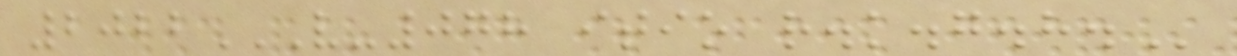2022V-078 ITIO R.K.G.H.
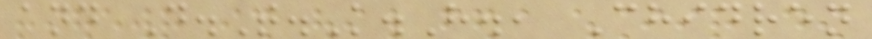and D.T.K.H., Chidren
